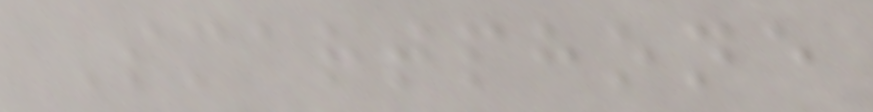Smartphone
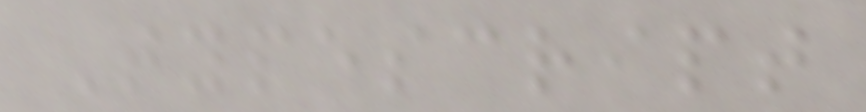Typescript
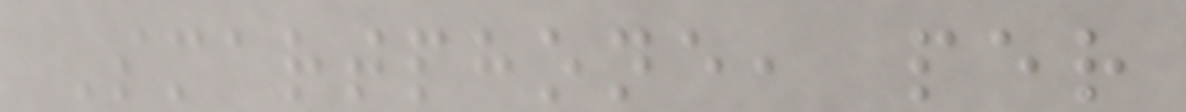Smartphone, per
